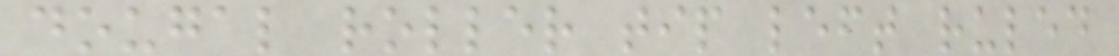dougal roller tip left ruled
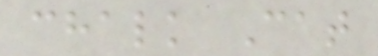chalk Cat
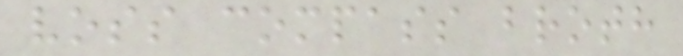voss compass broth
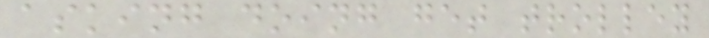asking doing get trolley
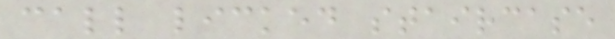call licked staircase
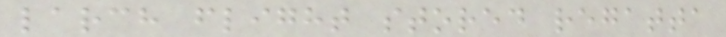larch flight stored regatta
